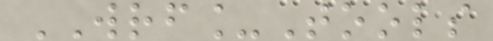WRF_Tools
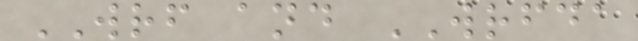WRF and WRFDA
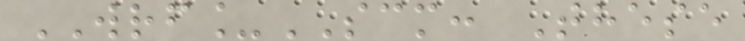WRF_SCM: These
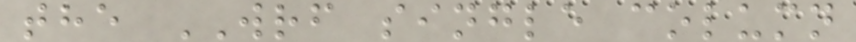the WRF single column
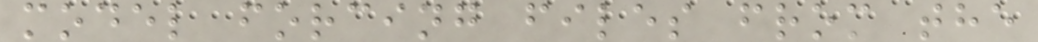model forcing files from the
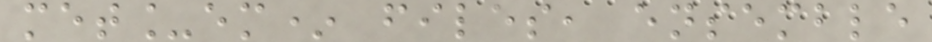met_em* files, ensemble
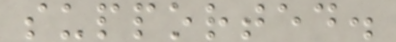supported.
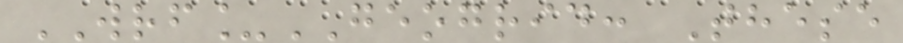WRF_GEOGRID: These
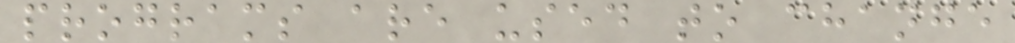programs are used to change
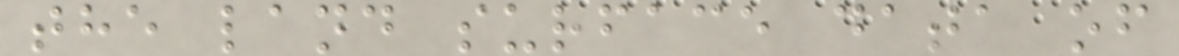the land surface data of
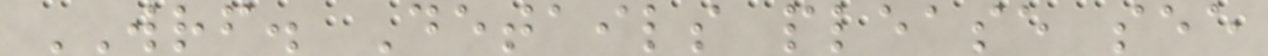WRF. Details please see
